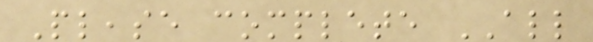Please complete ALL
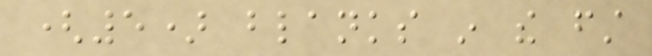(5) blanks in the first
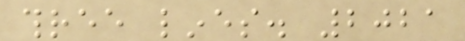three lines. 2021
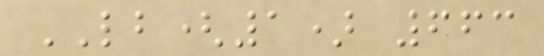LB(1) 663
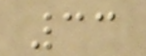33
